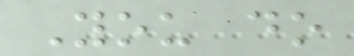You do
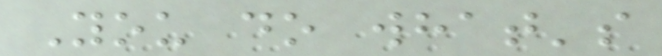You do what's
